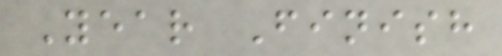Year Finish
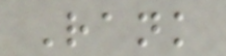Rank
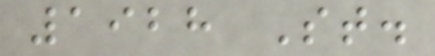1928 St.
